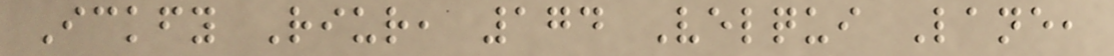Ickfy Riur, 174 Velqui Lane,
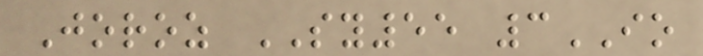Joroz SY55 3IO
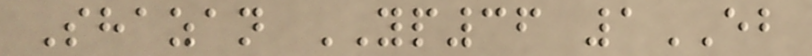Shazan YP36 1EB
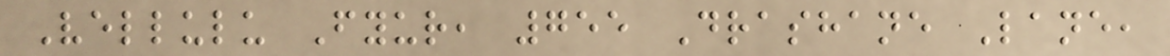Vellulu Fyur, 755 Drashane Lane,
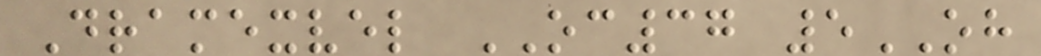Dramexvel OC37 5OH
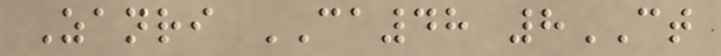Zanri CA48 8CT
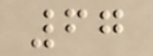67
